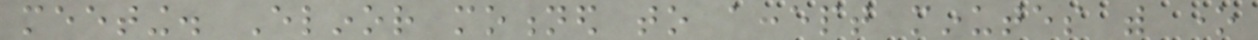meeting. Elinor motioned to accept minutes with one
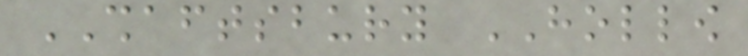SHAFTSBURY HOLLOW
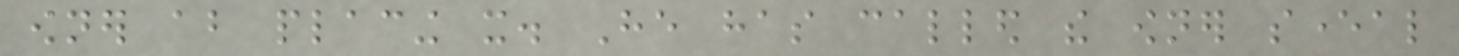owner about placing it. He has called the owner several
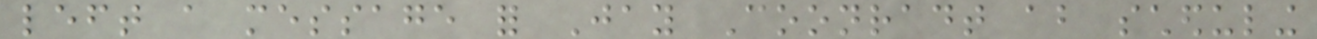left a message for Jay Coonradt about scheduling
